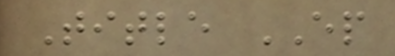Title EP
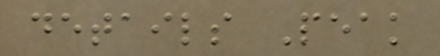details Peak
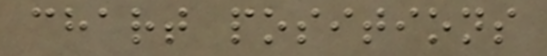chart positions
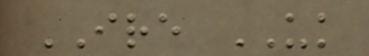IRE UK
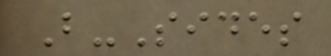B-Sides
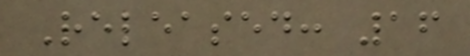Released: 16
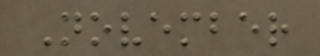November
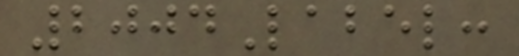2004Label:
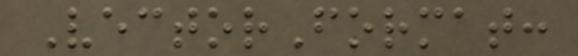VectorFormat:
